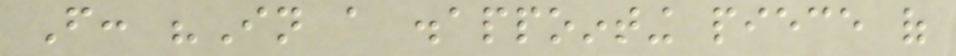From: "In a disappointing piece of
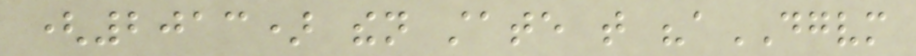(2013) then state that "aDGVM
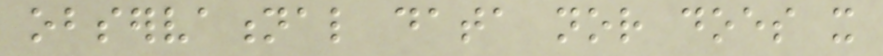observational data nor does it
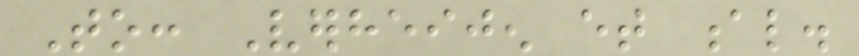To: Verheijen et al.
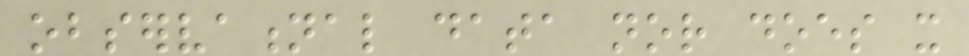observational data nor does it
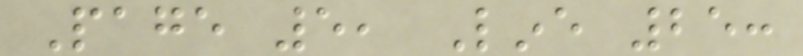Page 5, Line 25:
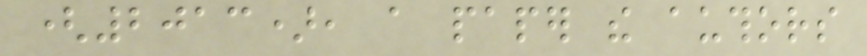(2013), a paper the authors
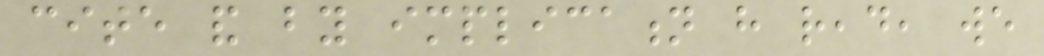cite and by implication have read, we
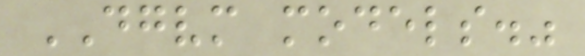DGVM models."
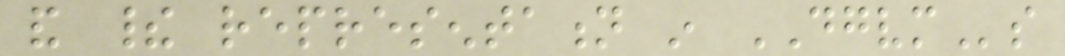and their representation in DGVMs
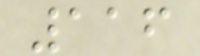116
